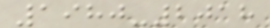1980-2018
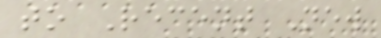to Recent New
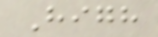High
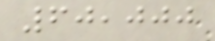60,000
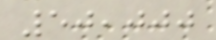50,000
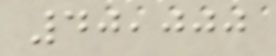40,000
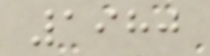1980
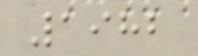1982
